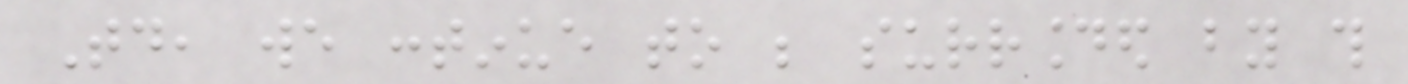Today, we continue to be surrounded by this
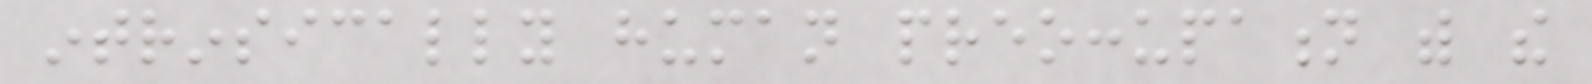intrinsically human preoccupation with the
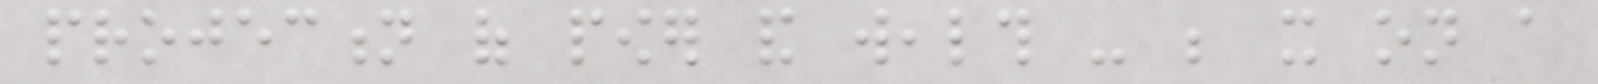projection of power and wealth - be it on a
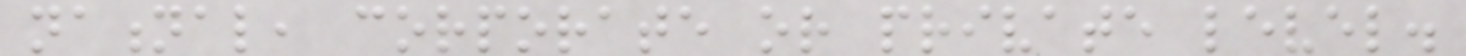national, corporate or private level.
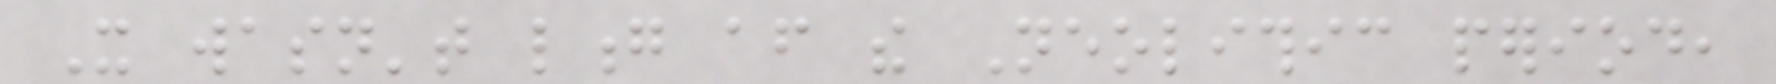It wasn't long after the Neolithic period,
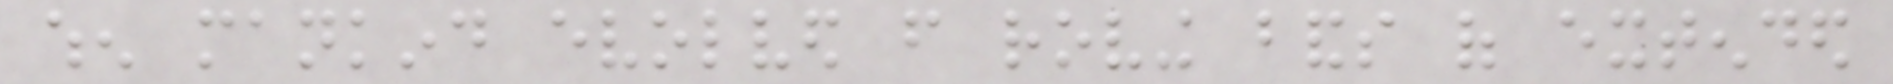when mankind evolved from roving bands of extended
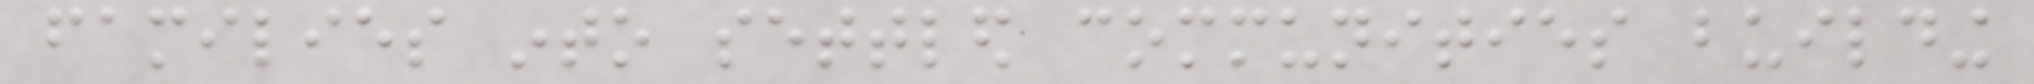families into settled communities building
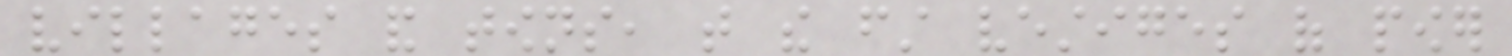villages and towns, that the first vestiges of power
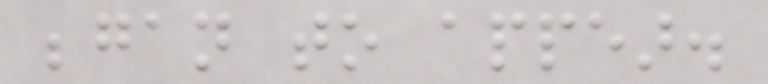began to appear.
